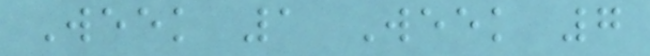Week 1 Week 7
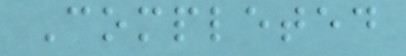Completed
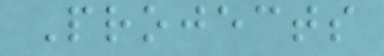Projects
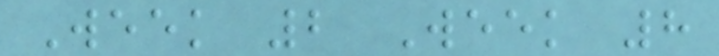Week 2 Week 8
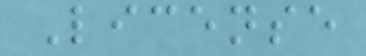License
